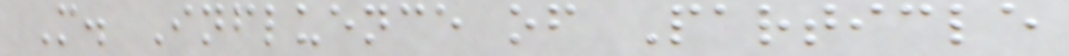M. Influence of Particle
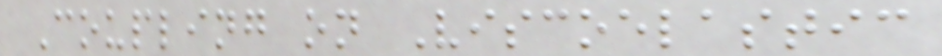Coupling on Viscoelastic
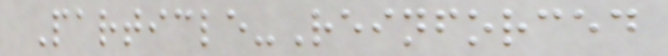Particle-Reinforced
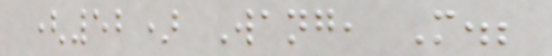(52) Wang, M.;
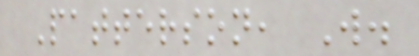Patterson, W.
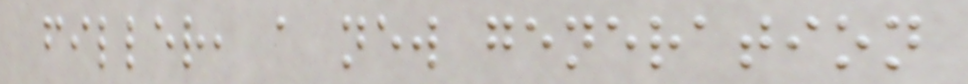filler, a new generation
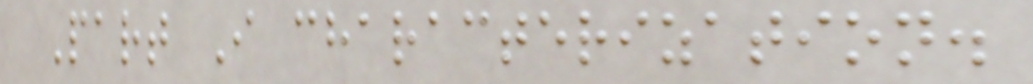Part I characterization.
